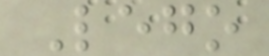Lego
